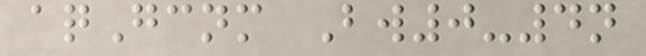aqGcnm Bw0-4n
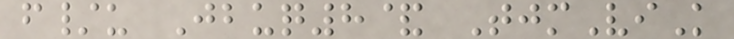f/u Jbuq8& TjmViK
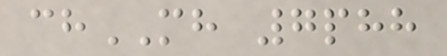chMH 7phh
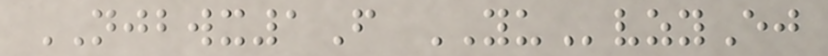NJBWX1F YUvzyEj
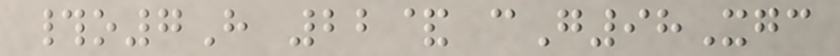#o7H 22& cG98Xgc
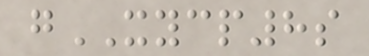gXYCP8s
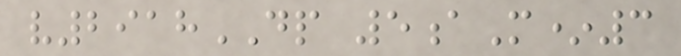v2918DP 5aM*3
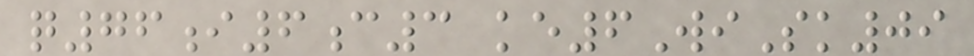q76i6c3 ke6WiSk09
